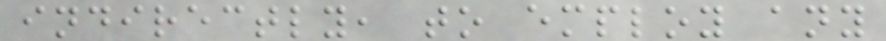indirectly, to employ any
